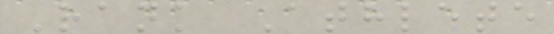Rank Athlete
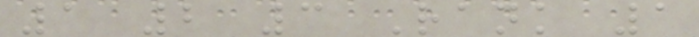1 2 3 Rank 1
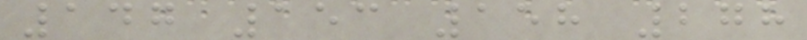147 153 158 278
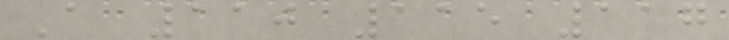A 110 115 117
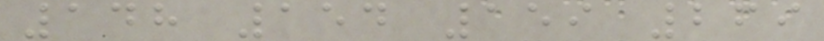148 154 159 269
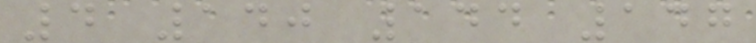4 140 144 147
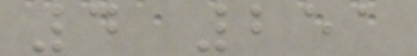4 251
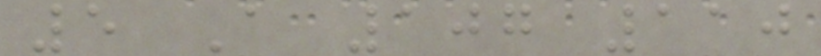5 A 107 110
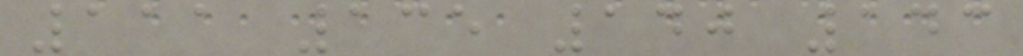111 135 140 143
